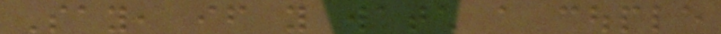Say, if you watch a couple
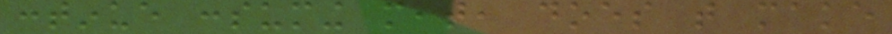continue consuming meat, does that make
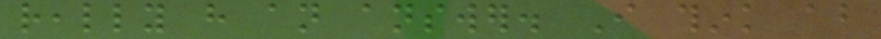really have an answer. I think about
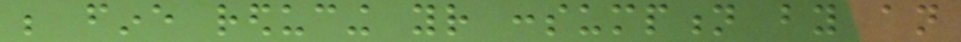be fine reducing your consumption by an
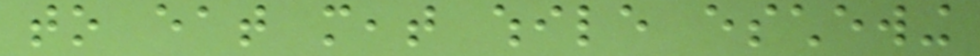to eat meat while eschewing
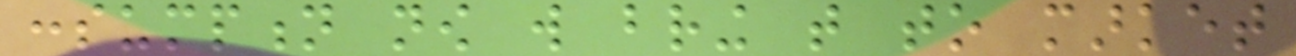consumption now will bring that to market
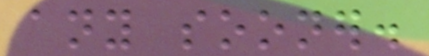any sooner.
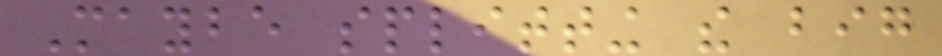Maybe splitting the big
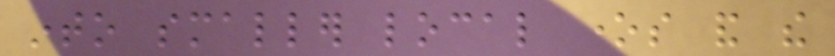into smaller local ones and the
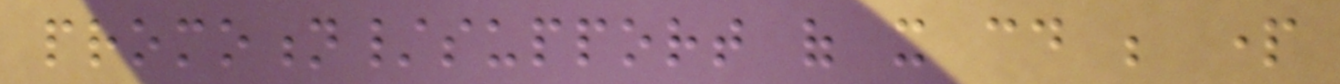promotion/support of it could be part
